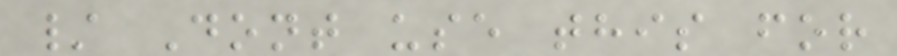/ Dont use this for
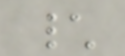\
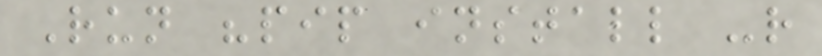Run "pip install -r
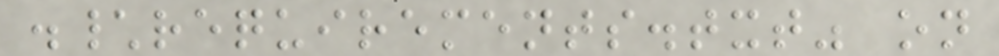.\requirements.txt" on
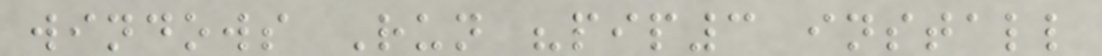windows Run "pip3 install
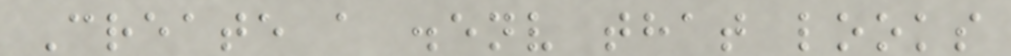Create a .env that looks
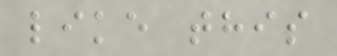like this
